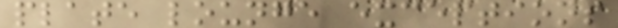plate lounge exceptions
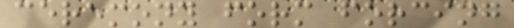ceremony form forcing
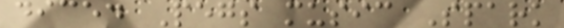diced Pegs music Spark
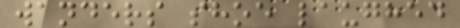wanders shoe laughed
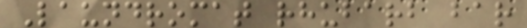Laundromat rhubarb bar
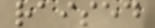raised
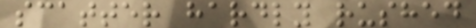scatter hardly rushed
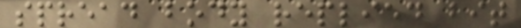spread body replied bit
